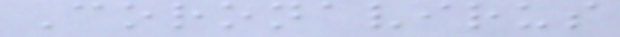Coronavirus
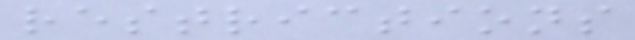restrictions
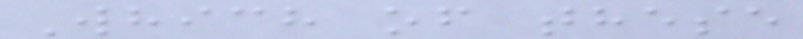Which of these
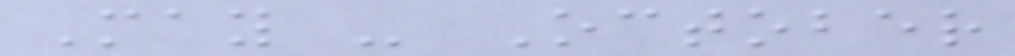May - October
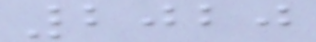2020
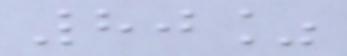80%
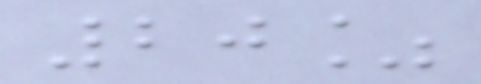20%
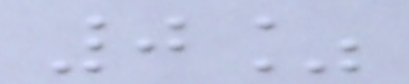0%
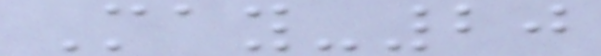May-20
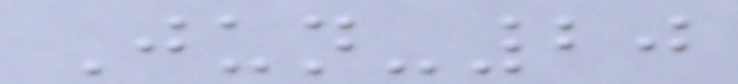Jun-20
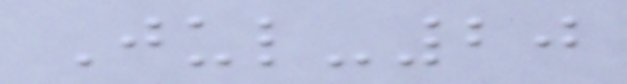Jul-20
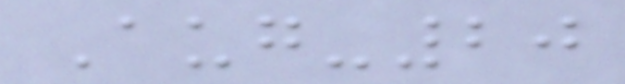Aug-20
